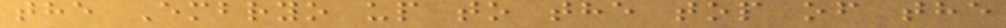the Embryo up to the top of the
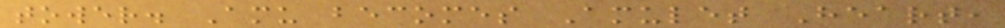tower. Amu becomes Amulet Heart,
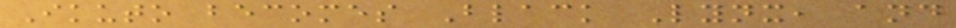Ikuto becomes Black Lynx, and
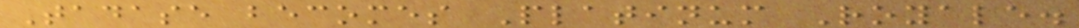Tadase becomes Platinum Royale.
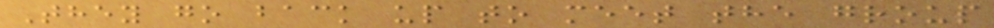They go back up to meet the group
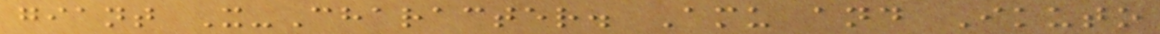giant X-Character. Amu and Ikuto
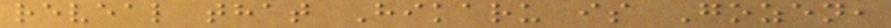reveal that Hikaru is Gozen,
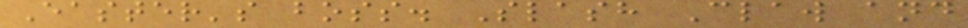Easter's boss. Slash Claw and
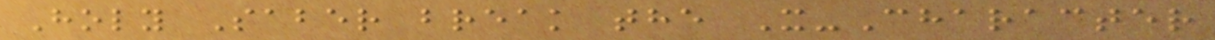Holy Saber break the X-Character
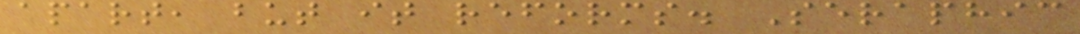apart, but it reforms. Seraphic
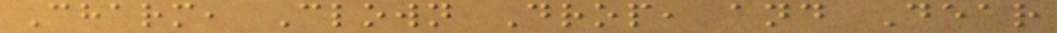Charm, Clown Drop, and Dear
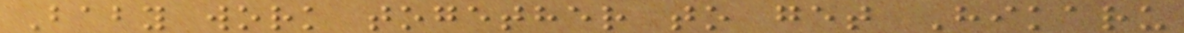Baby work together to get Hikaru
